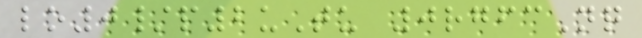lo0/p2uTu 0rgfcNq
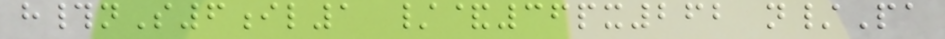h#nS6il1 /&36px262 n/Pa
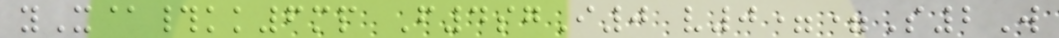yX@#kk6mp F4sgI0 v0==S2W
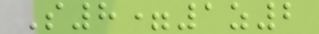S8=1z2
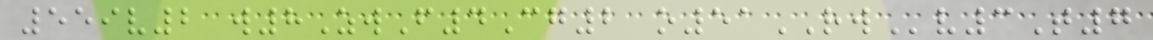559v2 w8ZwF4Cg2 o51RWv3T7
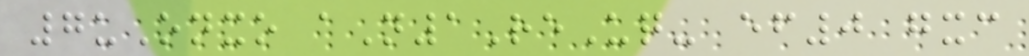7uOnxo aN1ReUq- ef0 gxc
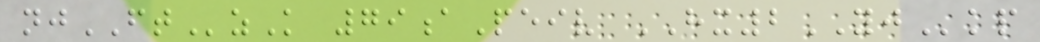njFTzK 79aPeiv HX2YJkp
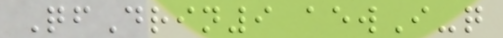QfDrin9 aewI-q
